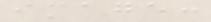image:
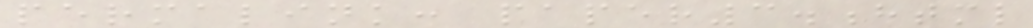permalink: paper3.html
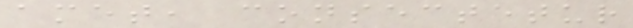amet, consectetur
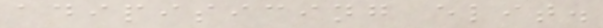adipisicing elit.
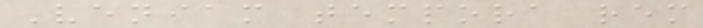Veniam tempora rem
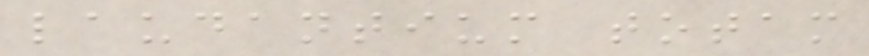laudantium totam
